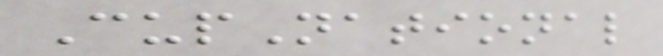CupNational
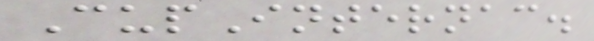CupInternac.
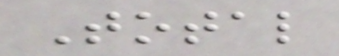Total
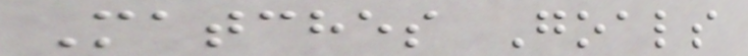Matches Goals
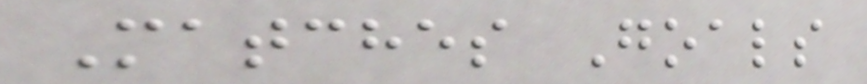Matches Goals
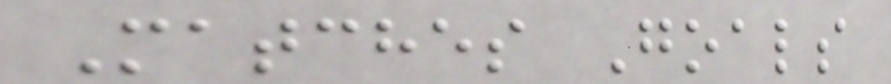Matches Goals
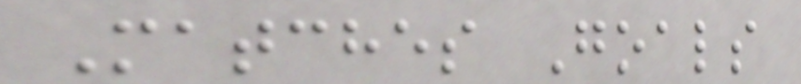Matches Goals
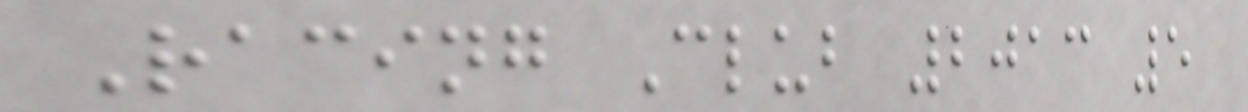Racing Club 2013 5
